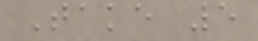Take 5
